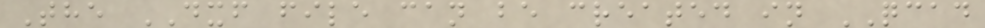The DXF file can be created in QCAD
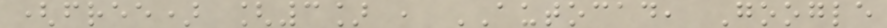(free) [3] , AUTOCAD, Google
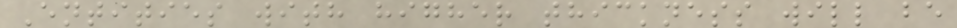Entities with higher thickness will be
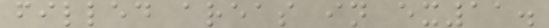filled areas in ex11.
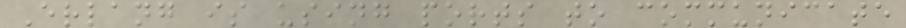Erlang is using ports to communicate
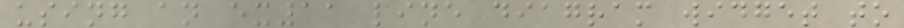using an ex11 line diagram widget to
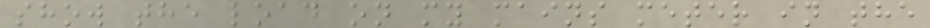show the load on my mains meter in the
